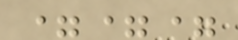===
